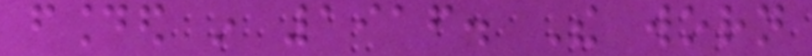founded in 1916. The worn
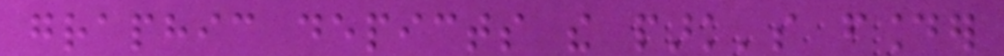graphic depicts the park's founder
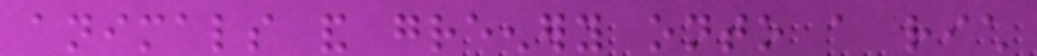animals and greenery onto a rich
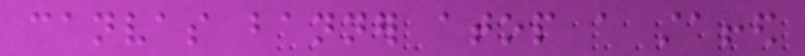canvas banner atop a staffed
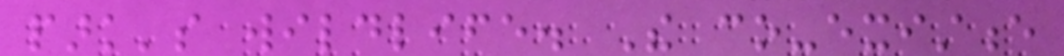park's wildlife. The co-existence
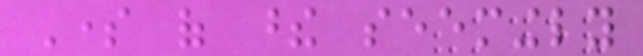Some of these seemingly
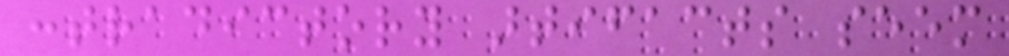contradictory artifacts seem
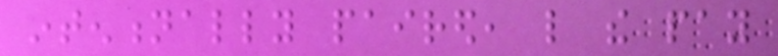intentionally paired, like the pay
